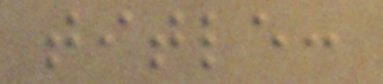title:
